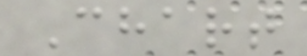Chart
